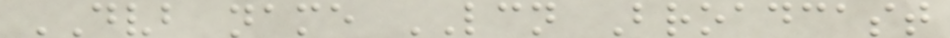DVB name LCN Broadcast
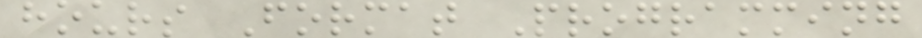hours Format Programming
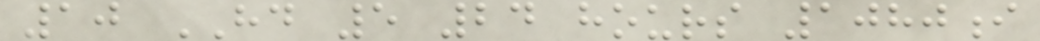10 HD 5 24 hours 1080i
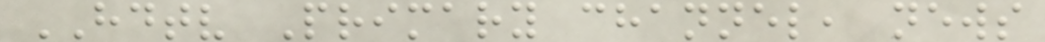HDTV Primary channel, news
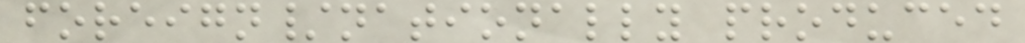foreign/nationally produced
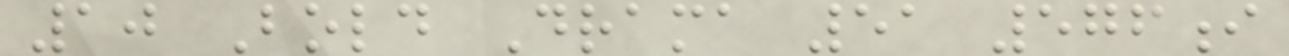10 Bold Drama 51 576i
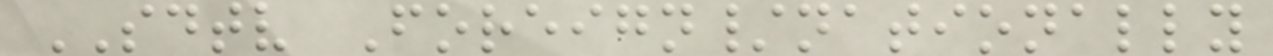SDTV Foreign/nationally
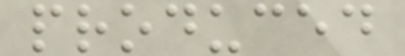produced
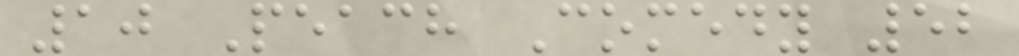10 Peach Comedy 52
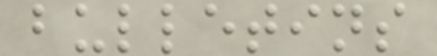bulletins
